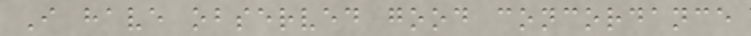I have observed good concordance
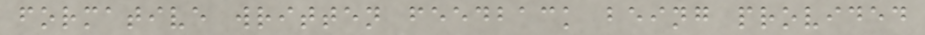formative written feedback being provided
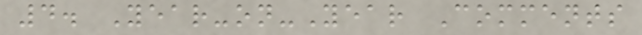4. Year-on-Year Comments
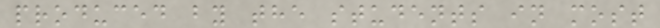produced by the students in most
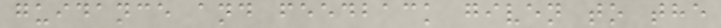guidance and feedback given to the
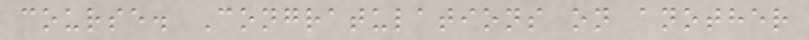course. Congratulations on another
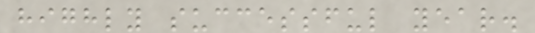highly successful year.
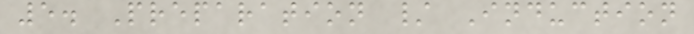5. Preparation / Induction
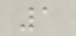1
